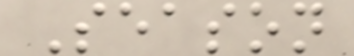Season
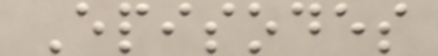Episodes
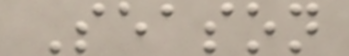Season
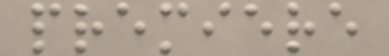premiere
